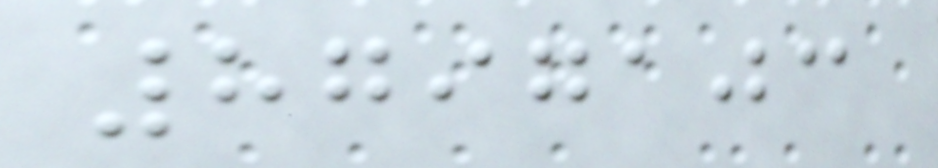8797103
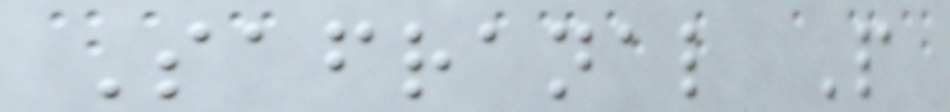Safranal P
